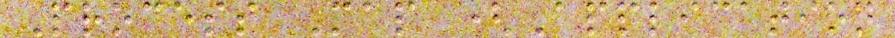Process Map (Application
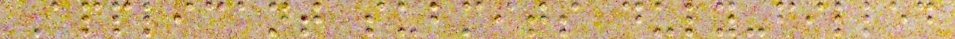Applicant submits duly-filled
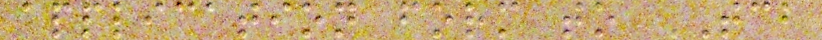application form to TCB
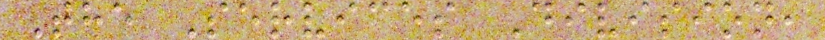The Services Division,
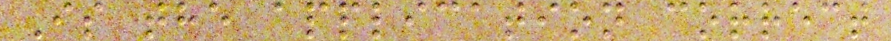Is the application correct
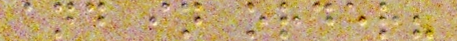and in order?
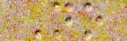No
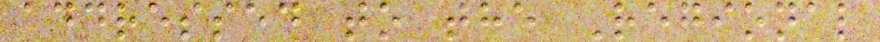addressed to the Regional
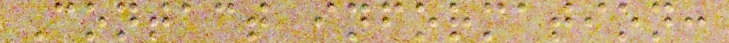Contact information:
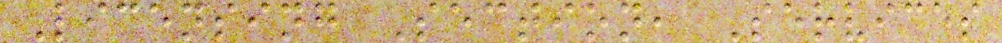Licensing Section, Services
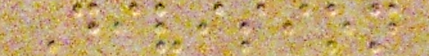Division
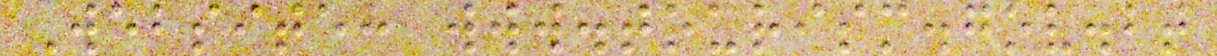Website: www.tourism.gov.bt
